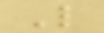L
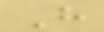H
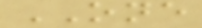ONE
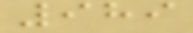989
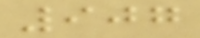907
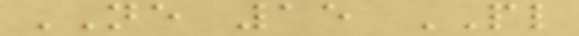NE 15 PL
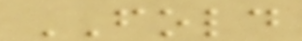FOLD
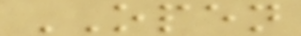OPEN
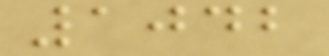1042
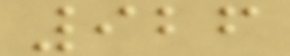926
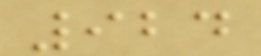924
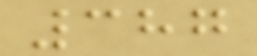387
